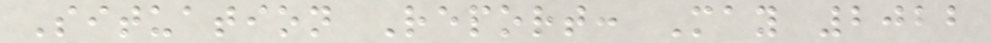Situation Report: May 2022
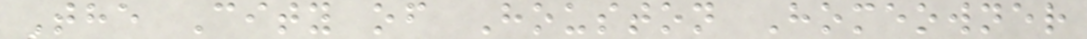The City of Houston Homeowner
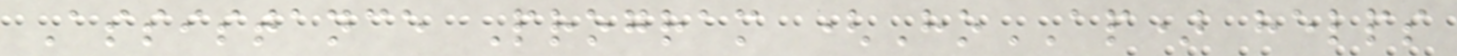Assistance Program (HoAP) helps
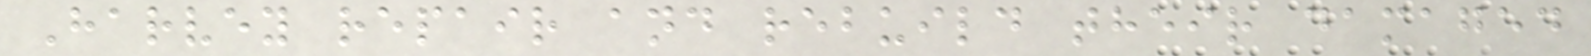Harvey repair and rebuild their damaged
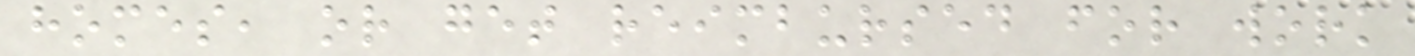homes, or get reimbursed for work
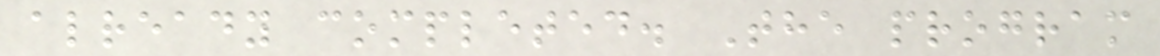already completed. The program
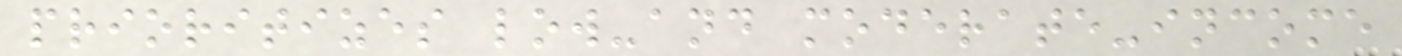prioritizes low-and moderate-income
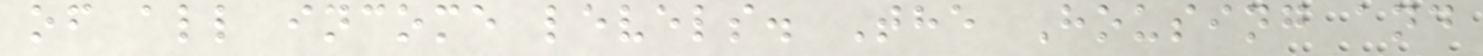of all income levels. The Housing and
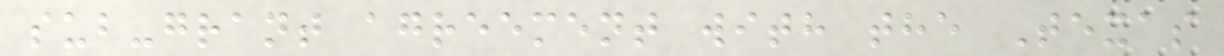sub-grant agreement with the Texas
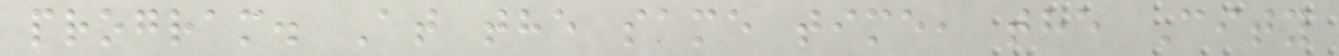program. At the same time, the City
